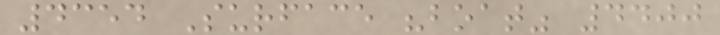4354 Surface "boat" 4400
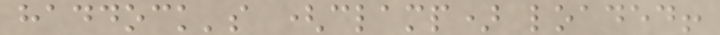haddock's (clamp) loaded!
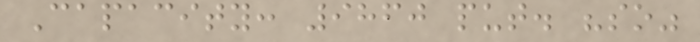Capacity: 9860 put. "so"
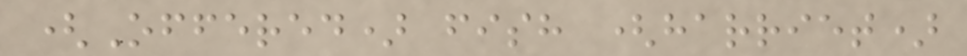(Offered) fish (harriet)
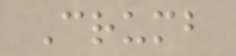Crumb
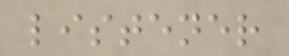listener
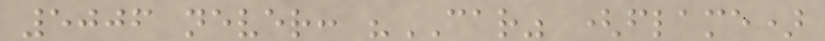5006 never: "CAR" (flame)
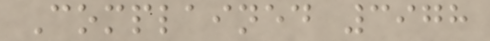Complained 3978
